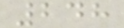248
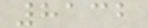8132
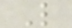L
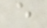e
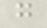g
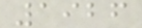1926
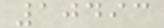10493
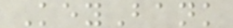KeyBank
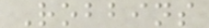Robbins
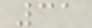31
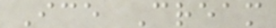Ice Cream
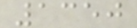1350
